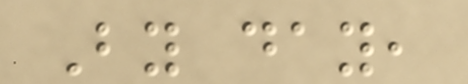By day,
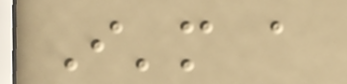I'm a
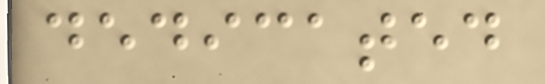dedicated
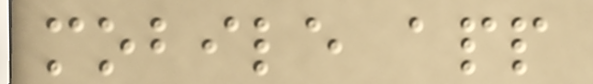mobile app
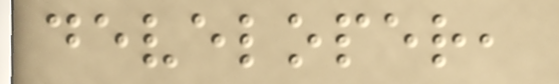developer,
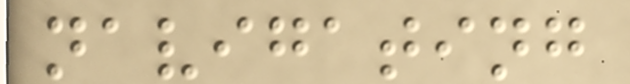navigating
